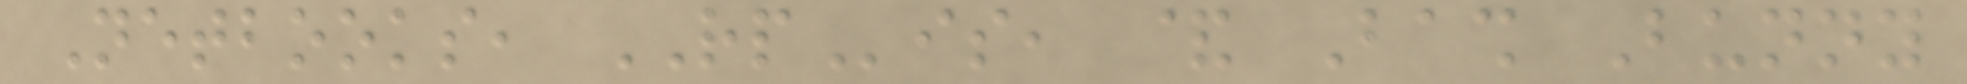Netbooks, RPis, & Bash Bunny
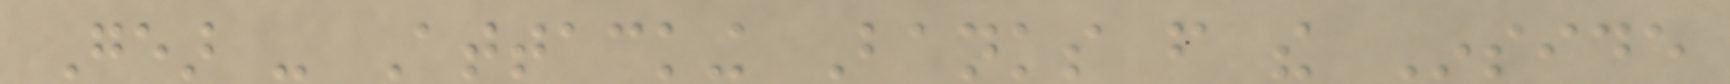Gear - Attacking Banks from the Inside
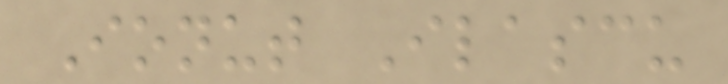Ionut Ilascu
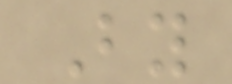By
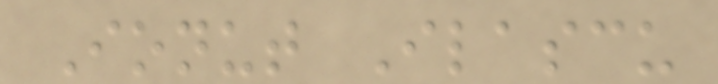Ionut Ilascu
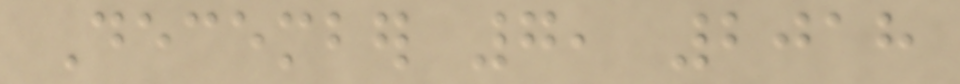December 7, 2018
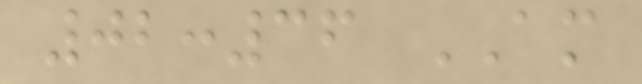02:36 AM
